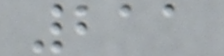211
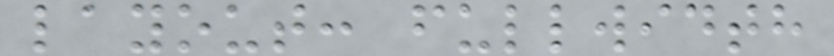layout: fullwidth
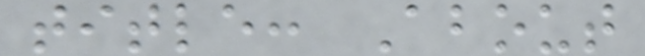title: About
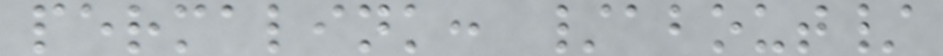permalink: /about/
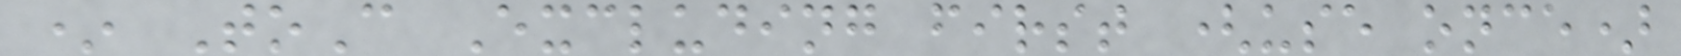* ToC Excluding first (use once)
